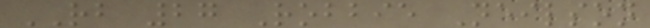RB 27 Robbie Neilson
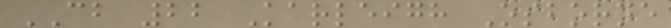CB 22 Karleigh Osborne
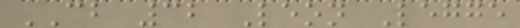CB 32 Leon Legge
